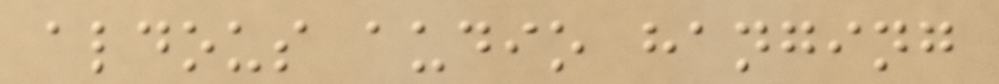aldous audio hanging
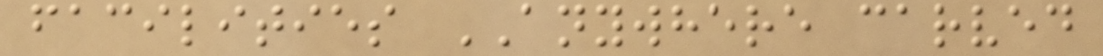facilities ANYWHERE carved
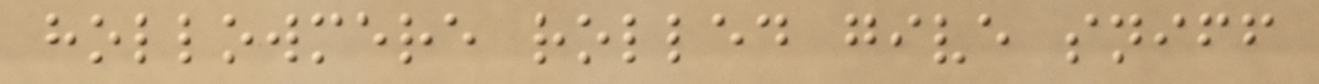hollowmere rolled give sniff
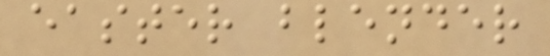easter blender
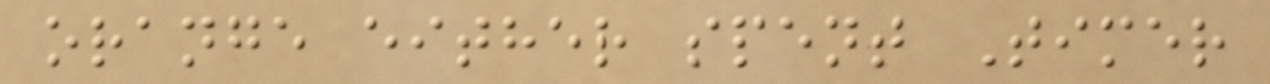orange either spent Timer
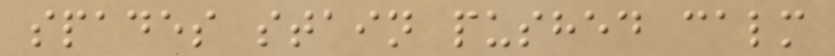spades stain pushed calm
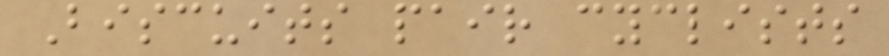Biscuits pair cyclists
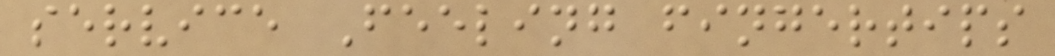service Feeling fingertips
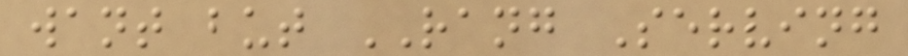want but RANG Serving
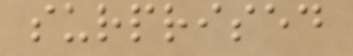surprised
